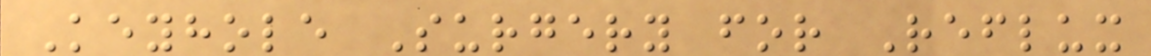Keyhole Surgery for Reflux
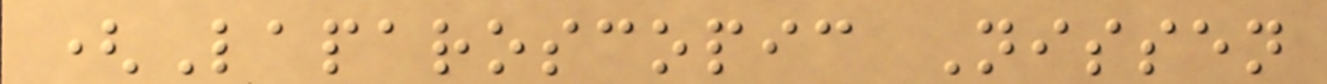(Laparoscopic Nissen
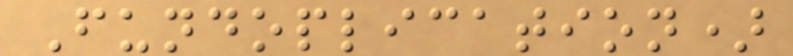Fundoplication)
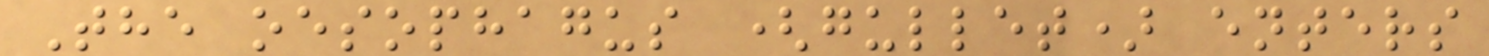The oesophagus (gullet) enters
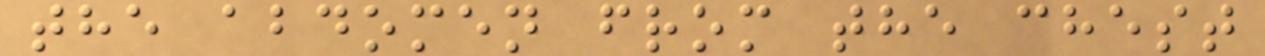the abdomen from the chest
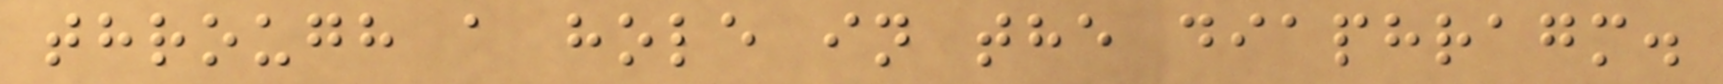through a hole in the diaphragm.
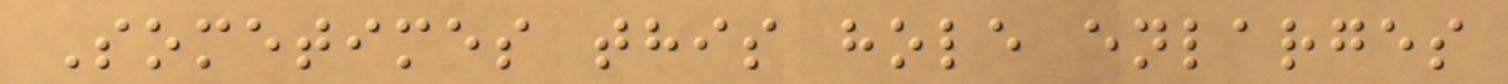Sometimes this hole enlarges
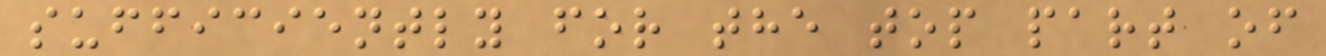sufficiently for the top part of
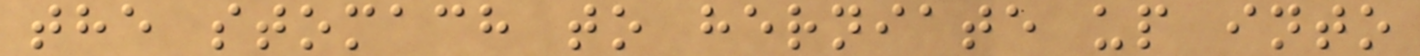the stomach to herniate up into
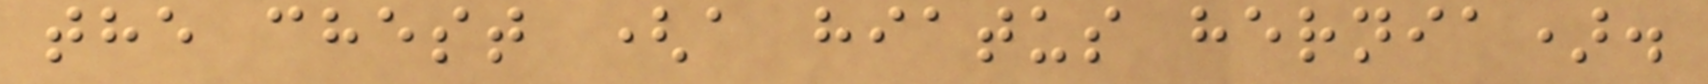the chest (a hiatus hernia).
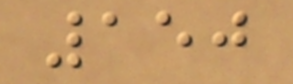150
